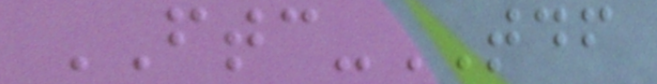FTC-TDF
